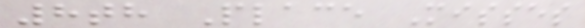8th Place Misses
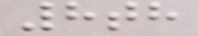8th
